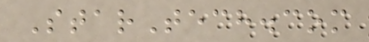StarTech.com
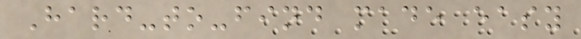Hard-to-find made easy
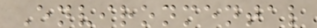Environmental
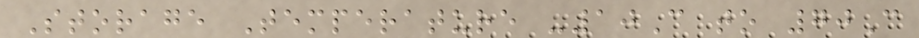Storage Temperature -10C to 70C
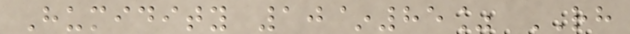Humidity 10~85% RH
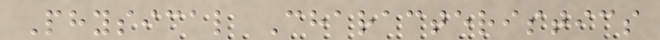Physical Characteristics
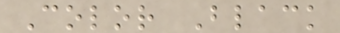Color Black
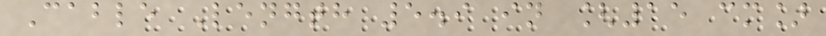Cable Length 5.9 in [15 cm]
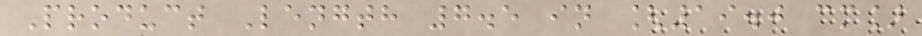Product Length 7.5 in [19.0 cm]
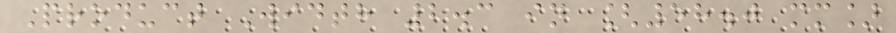Product Width 2.3 in [58.0 mm]
